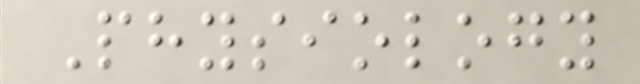Physiology
